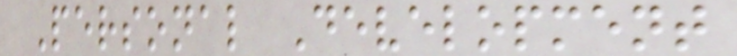Personal Development
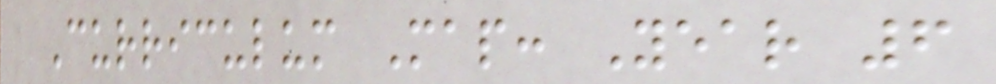Curriculum Map: Year 6
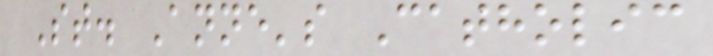St. Anne's Catholic
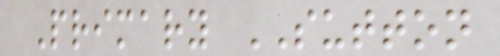Primary SUTTON
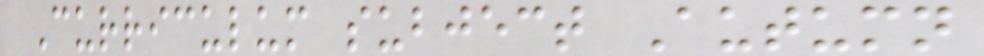Curriculum subject Autumn
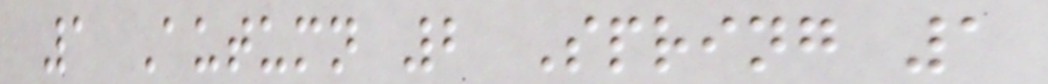1 Autumn 2 Spring 1
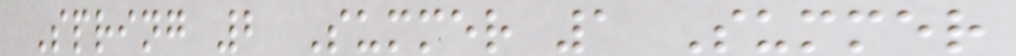Spring 2 Summer 1 Summer
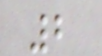2
